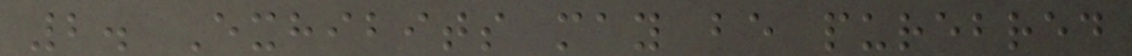2. Exhibits may be purebred
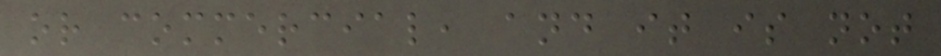or commercial, and it is not
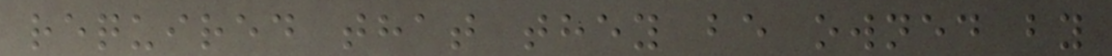required that they be owned by
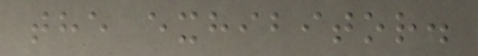the exhibitor.
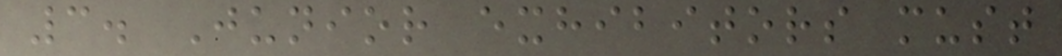3. Junior exhibitors must
